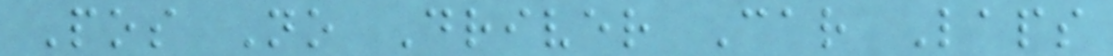Pos No Driver Car Laps
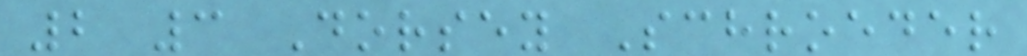2 3 Dorsey Schroeder
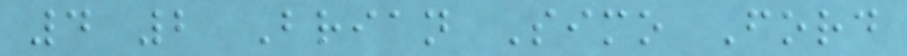4 2 Brian Simo Ford
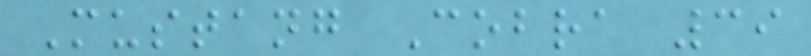Mustang Cobra 39
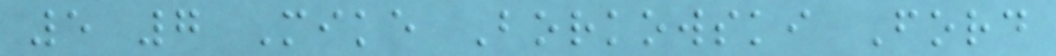5 7 Mike Borkowski Ford
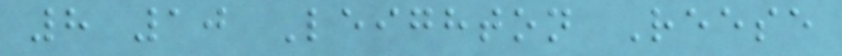8 10 Leighton Reese
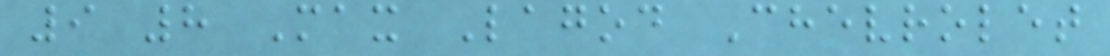9 8 Max Lagod Chevrolet
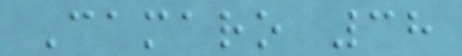Camaro 38
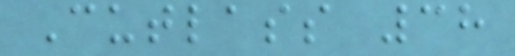Cutlass 38
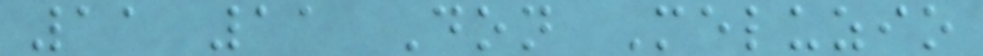11 11 Don Meluzio
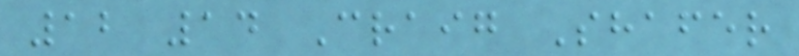12 14 Craig Shafer
